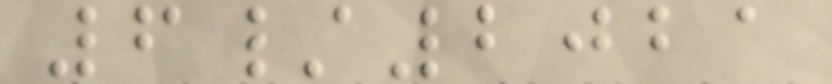6/2021
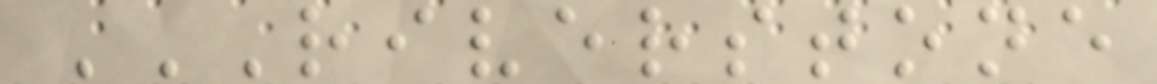RIVERSTONE
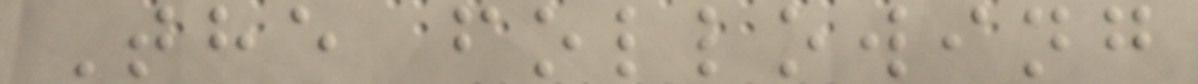The following
